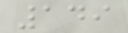149
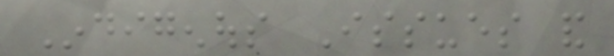Indigenous Issues and
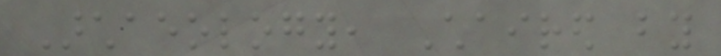Archaeology, Chaired by
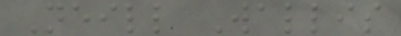Neill Wallis
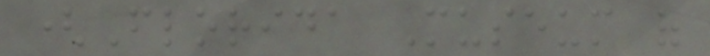(Florida Museum of
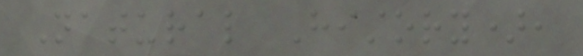Natural History),
